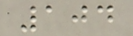104
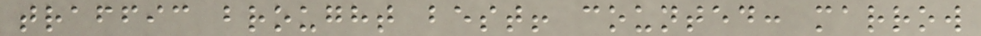traffic brought best! counted: marrow
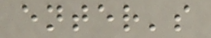enter's
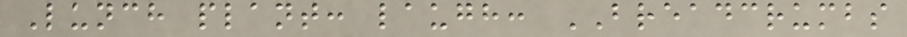Lunch plant: laugh: BREADCRUMBS
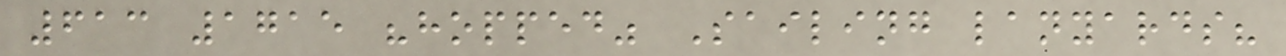613 1715 "hopped" Sailing lanyards?
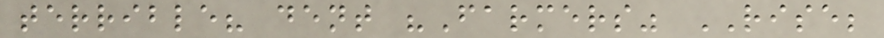terrible? dent "Farmers" RISE;
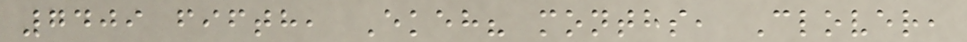7409 fifth, Ekeh? months, Clover,
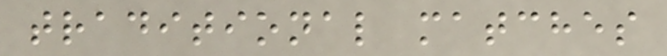traditional matches
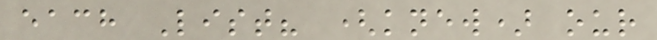each List? (knew) our
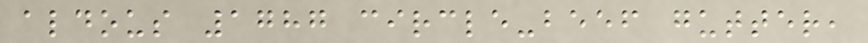aldous 1787 circle-beef gutter,
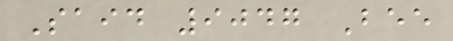Said 9047 Bee
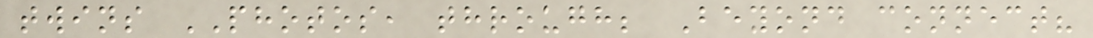twins PHOTOS, through; Beyond connect?
